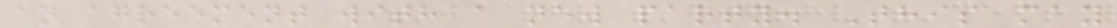an agreement with a new party. This may
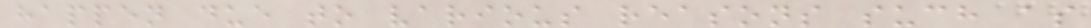happen due to various reasons such as
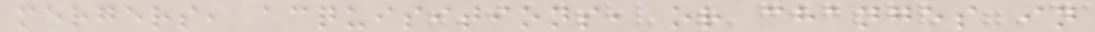mergers, acquisitions, or changes in
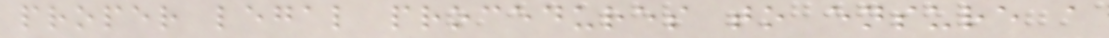proper legal procedures to ensure a
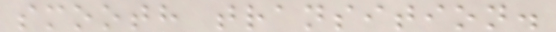smooth transition.
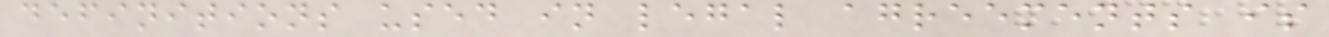definitions used in legal agreements is
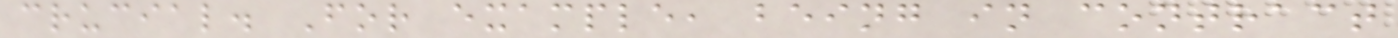crucial. For example, being in contract
